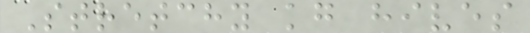Stretchy kg hives
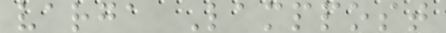varga Lamppost
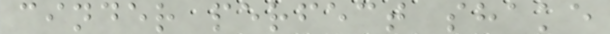cinder perfect shake
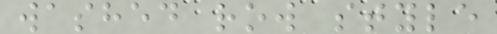washed row style
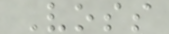Voss
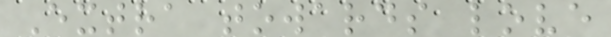Extra towards love
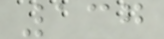137
